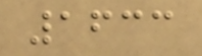1633
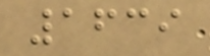1639
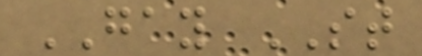GAY ST
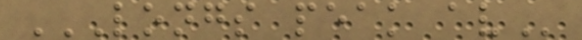LONGS PEAK AV
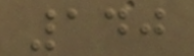140
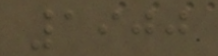1900
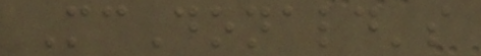McDonald's
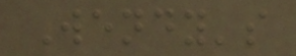Wendy's
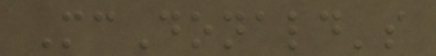McDonald's
